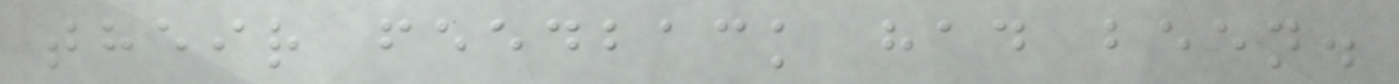their feedback had been.
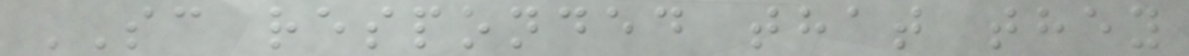SC responded that they
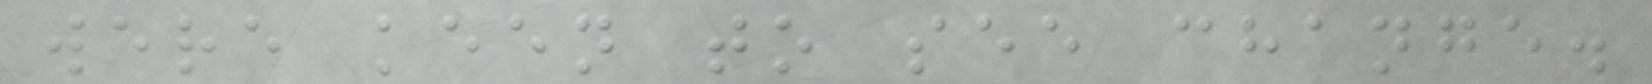were keen to see change.
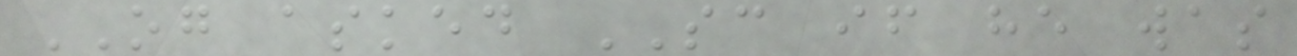OG asked SC if he was
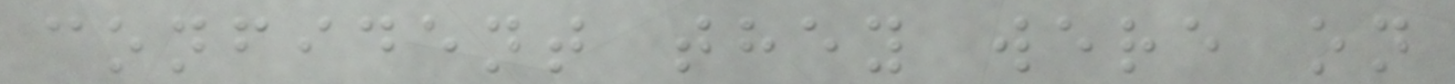confident they were on
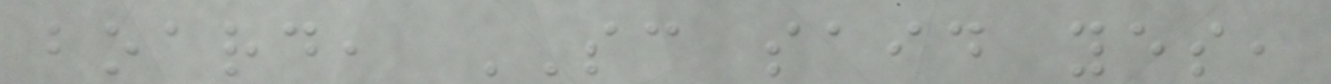board, SC said yes,
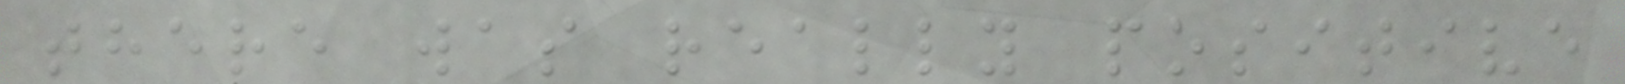there was really positive
